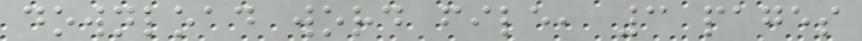download word file, 3 pages
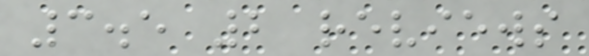3.5 2 reviews
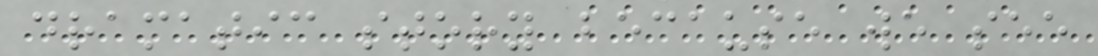dramatic story because we see
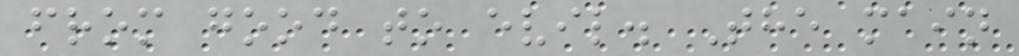from good to evil. The main
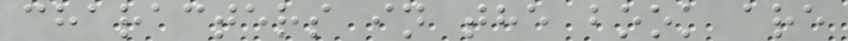characters in the book are
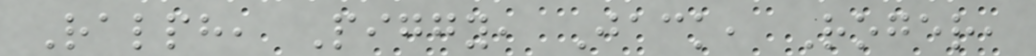Ralph, Piggy, Jack, Roger,
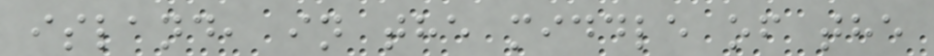island, in the middle of the
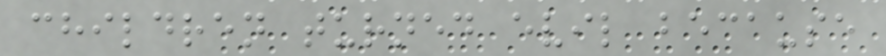children turned evil because
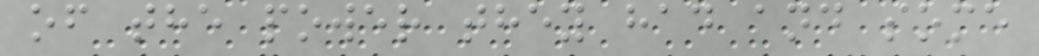of the power they had and some
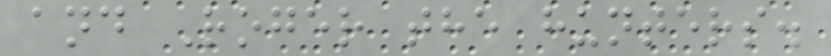and Roger the hunters.
